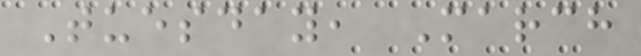Tuesday, March
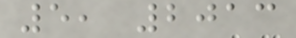5, 2013
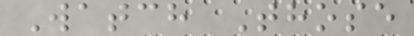Watch Those
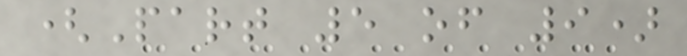(Part 5 of 9)
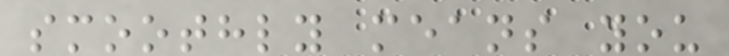smoothly means you
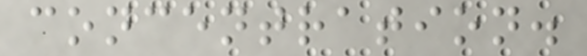concentration.
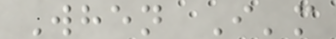When I'm
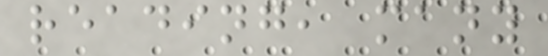reading, many
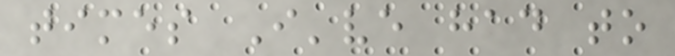times I've had to
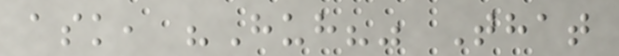ask, "Huh?" That
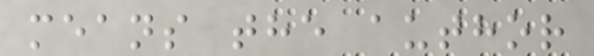means the author
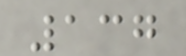137
